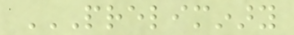PRELIMINARY
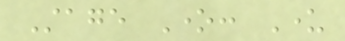Stage One: Under
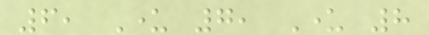6, Under 7, Under 8
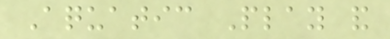Aquatic Play and
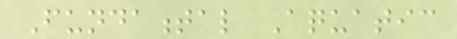Fundamental Aquatic
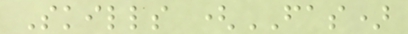Skills (FAS)
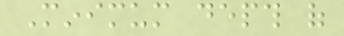Minimum depth of
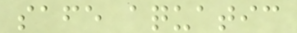safe aquatic
